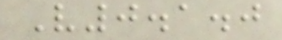V0.1.0
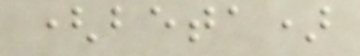(beta)
